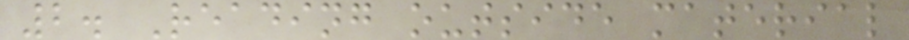2. Reading outside material
